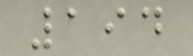194
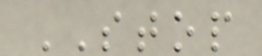STOP
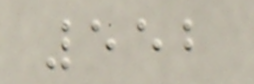552
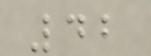42
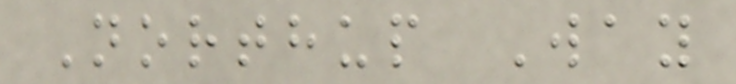Northup Way
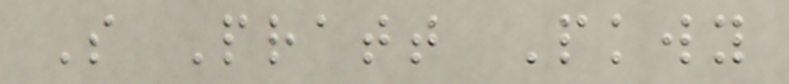S Pratt Pkwy
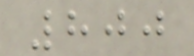800
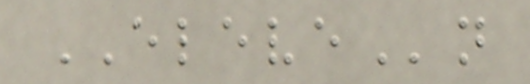ELEVEn
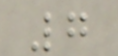7
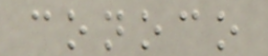conoco
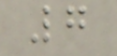7
